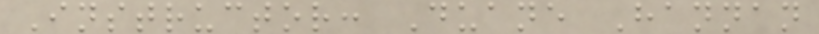Instructor: Duane Hannan
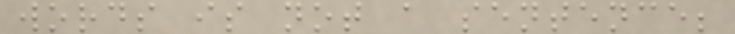words is not a sentence;
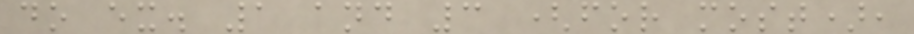do ex. 1 and 3 (for most),
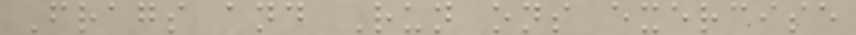Frags and Run ons exercise
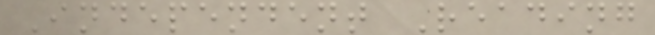Independent Reading
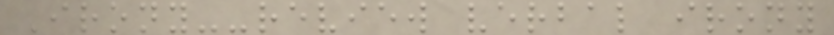Irony--review verbal irony
